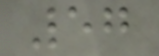57
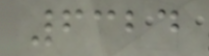6324
